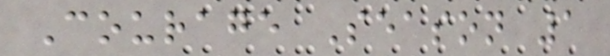Courage Season 1
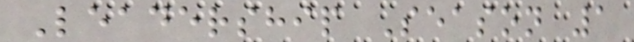Leadership Season 1
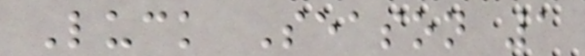Luck Season 1
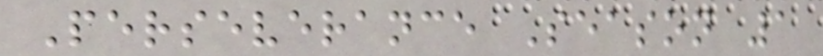Perseverance Season 1
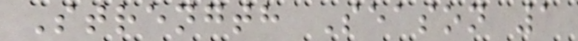Strength Season 1
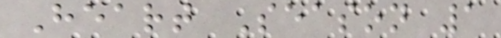Heart Season 1
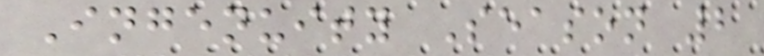Ingenuity Season 2
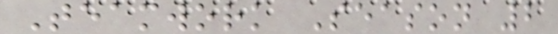Teamwork Season 2
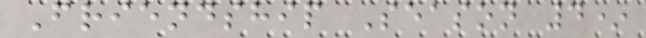Friendship Season 4*
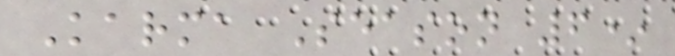Karma Season 6*
